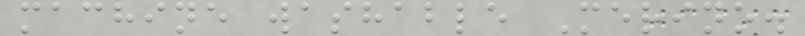machine washable Merino.
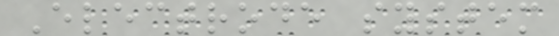Electrode system
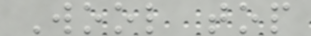Wool top
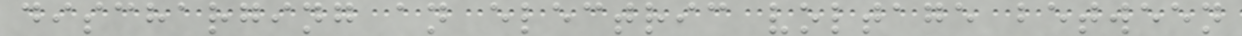discharging an electric voltage between
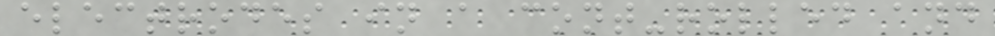electrodes in a cont-rolled and
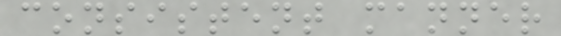consistent manner
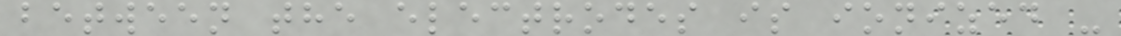between the electrodes is ionized -
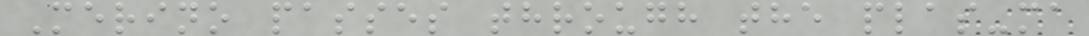Merino passes through the plas-ma
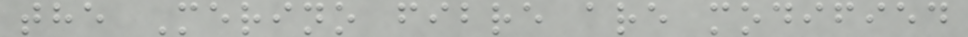the Merino fibre are modified
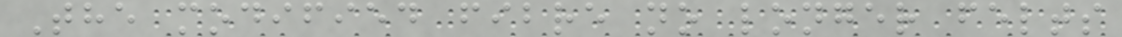The modified fibre no longer felts
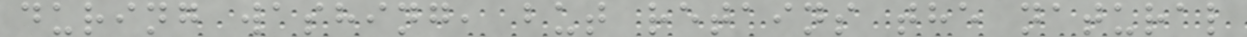during washing, but retains the natural
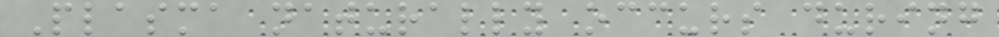Plasma naturally occurs during
